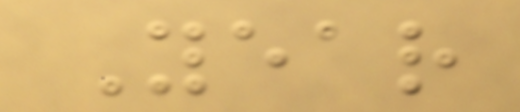Year
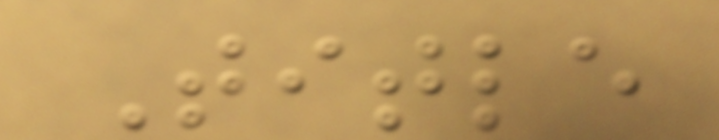Title
